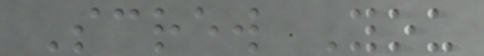Screw You
